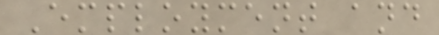Employment and
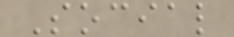Social
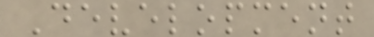Development
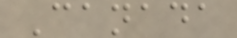Canada
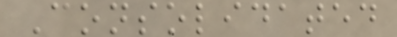Consolidated
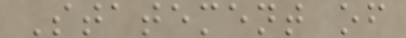Statement of
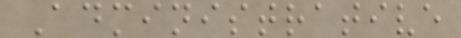Administrative
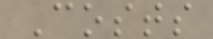Costs
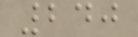240
